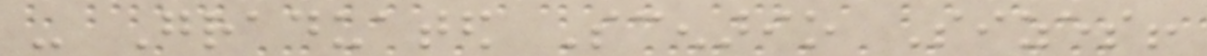- Graduated Scenario Sizes!
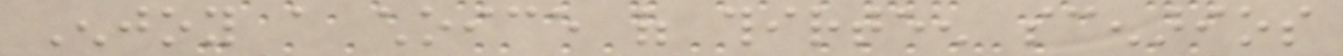Enjoy a choice of thirteen scenarios
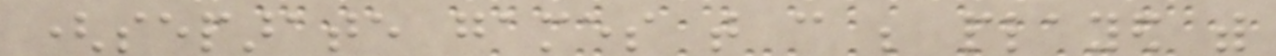(separate games that can be played with
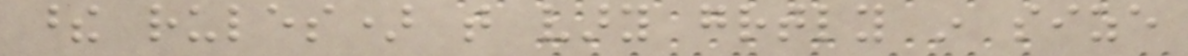these rules) that vary greatly in size
